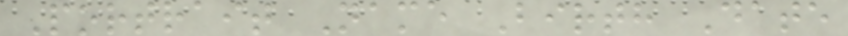Portrait Name Birth Date
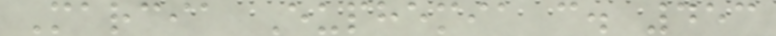Marcia Euphemia c. 453
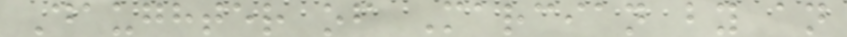Daughter of Marcian by an
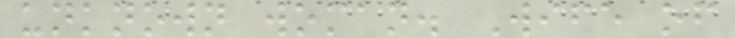unknown woman. Wife of
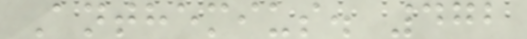Anthemius. 472
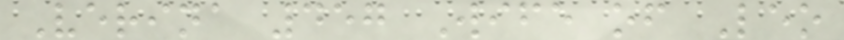Verina 457 Wife of Leo
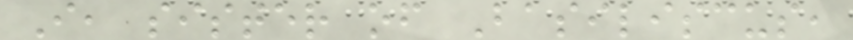I, sister of Basiliscus,
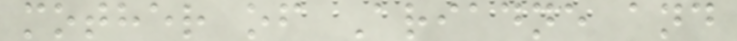mother of Ariadne and
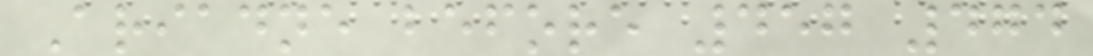Ariadne before 457 474
